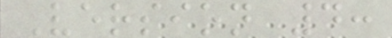Version 4:
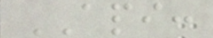API:
